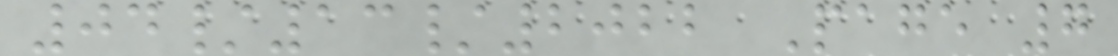04/13/2022 Page 7
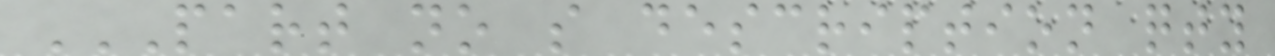PART NO S DESCRIPTION QTY
